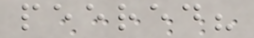peered?
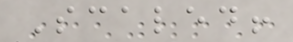Scaled!
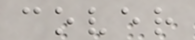cover
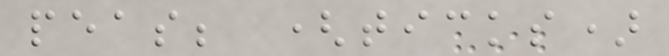peas; (ticks)
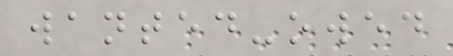wanted-owed
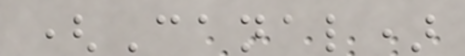(Canal)
